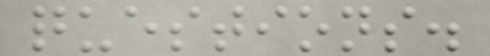questions.
